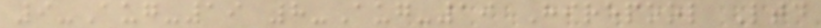9-Aug-19 8-Aug-19 Hirepool Ltd
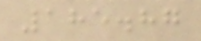185.87
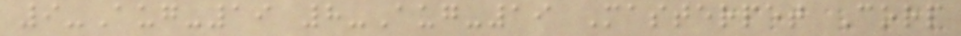9-Aug-19 8-Aug-19 Masterpet Corp
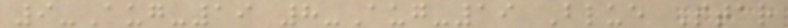9-Aug-19 8-Aug-19 Blue Star
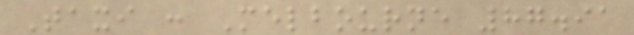Taxi : Melbourne 87.91
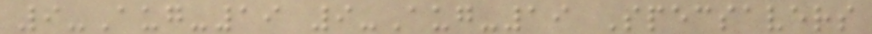9-Aug-19 9-Aug-19 Specsavers
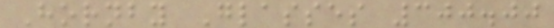Hornby Glasses 300.00
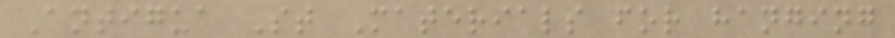Antigua St Materials for hanging
